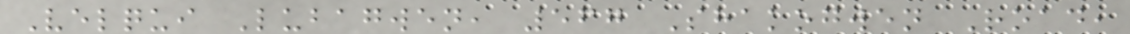Velqui Lubagwen, 567 Shakogwen Road,
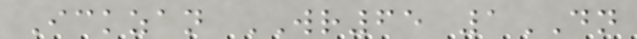Ickzan WR65 1DN
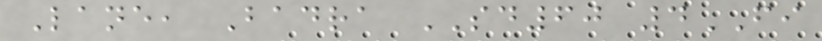Lane, Badra SD60 4FI
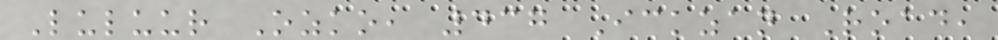Luluur Ozko, 437 Ickzan Road,
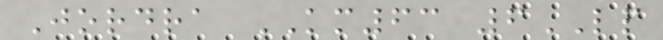Jordra KM63 6LP
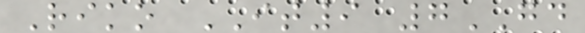Riko IT9 7GD
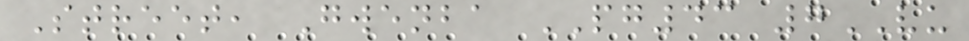Street, Gwenba PG43 7VU
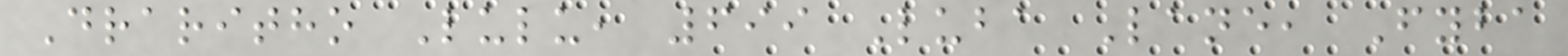Draritho Lulu, 699 Luba Lane, Fyba
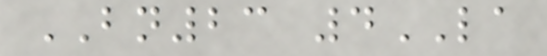BN23 4LA
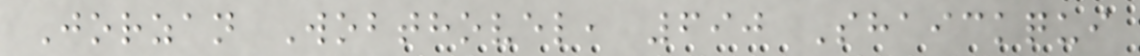Jorzan Wobthovel, 690 Shaickqui
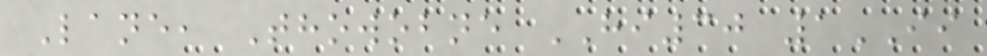Lane, Thowobne HI30 1II
